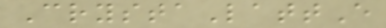CrystaLattE
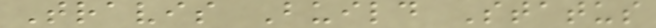Travis Build Status
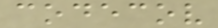codecov
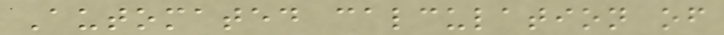Automated calculation of
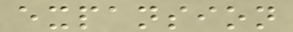expansion
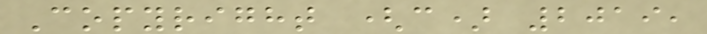Copyright (c) 2019,
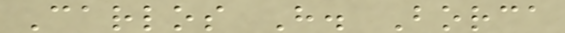Carlos H. Borca
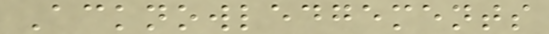Acknowledgements
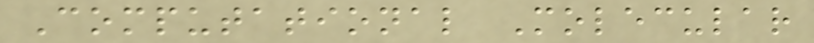Computational Molecular
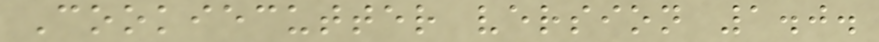Cookiecutter version 1.0.
